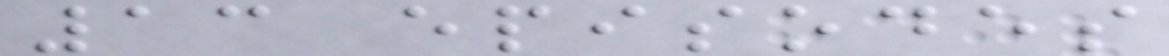13 episodes
